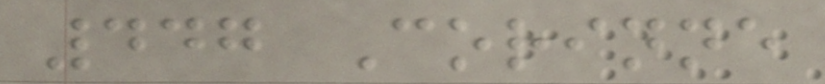447 Corinne
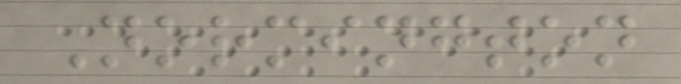Normington
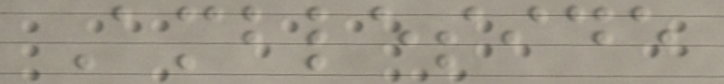Ambleside
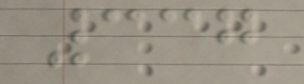337
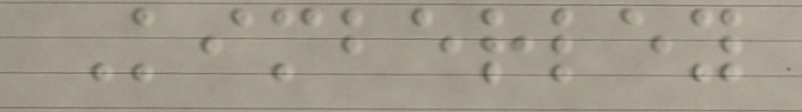Kimberley
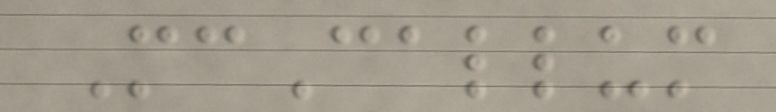McCallum
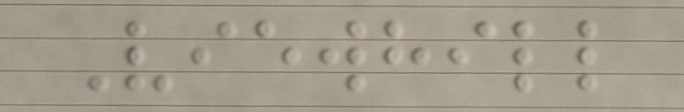Viewhill
